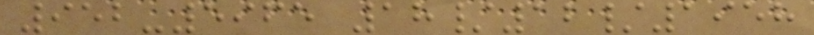952-5965 18/12/1958
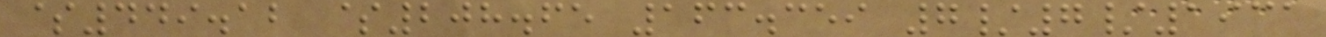$449.12 $208.65 163.359 7/7/1931
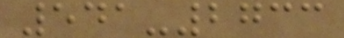541-2733
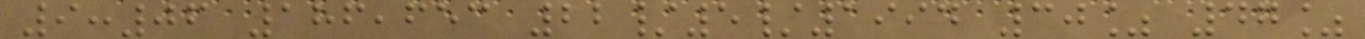9:06 186,653 22/5/1994 30% 47%
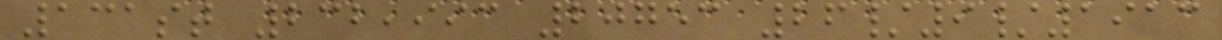131st 232,993 20753 26/9/1913
